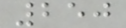250
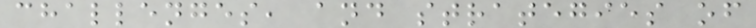challenges, and strategies of
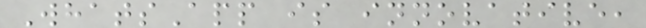WhatsApp is innovative,
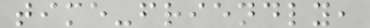time-friendly,
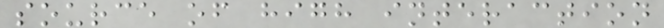source of high interaction
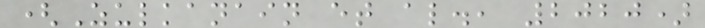(Zulkanain et al., 2020)
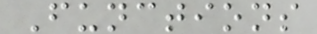Functions
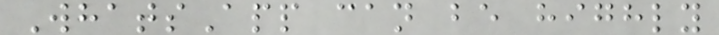WhatsApp can be highly
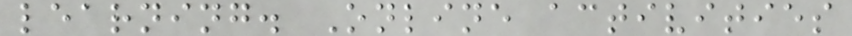learning. Online activities
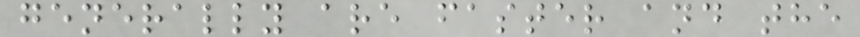generally are faster and the
